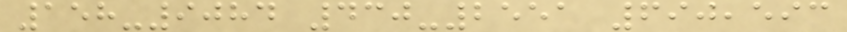158-9084 430-2551 690,593
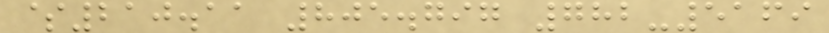$210.11 805.797 782-5169
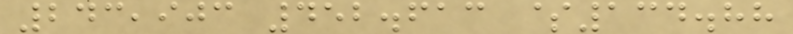243,903 452.613 $134.88
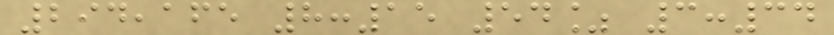294,165 8:15 54% 3:34
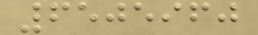6505960
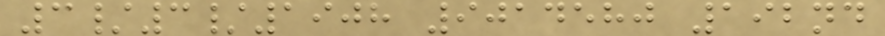3/3/1908 9014580 192nd
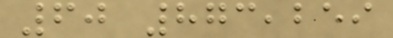60 873,259
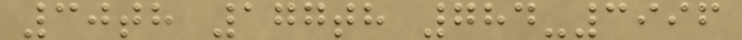30th 177th 784-3996
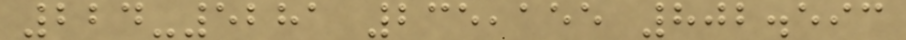224-5281 235,155 802.593
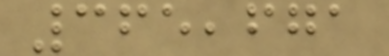365,671
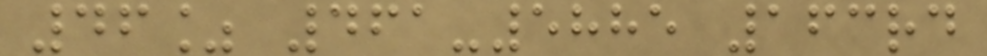46% 461-5885 163rd
